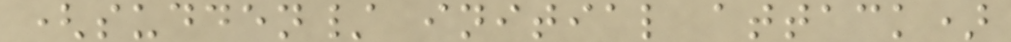(sudden/ initial attack)
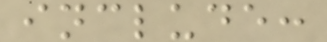include:
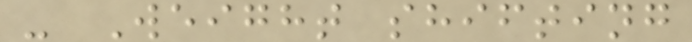- Weight shifting
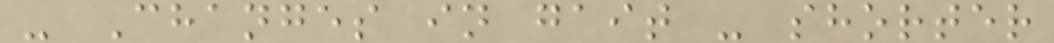- Changes in gait - shorter
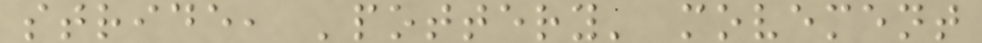stride, 'pottery' movement
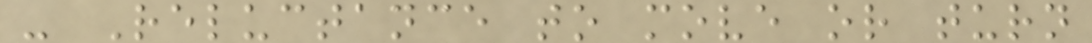- Reluctance to move or turn
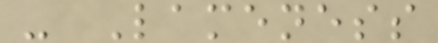- Lameness
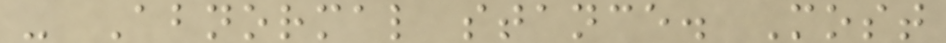- Abnormal stance. Most
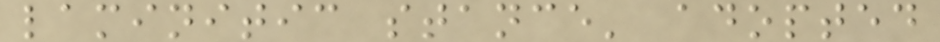laminitic stance' adopted
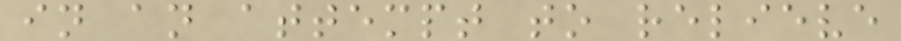in an attempt to relieve
